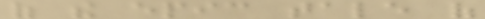of the epic tale of
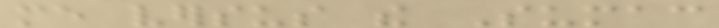me versus the Sumac
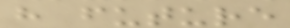have future
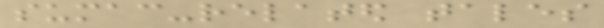sumac-related tales
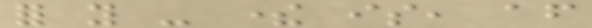for you - there is, after
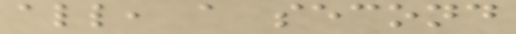all, a second
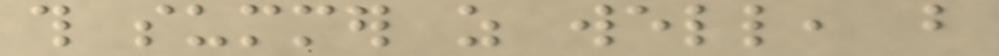this summer as well, but
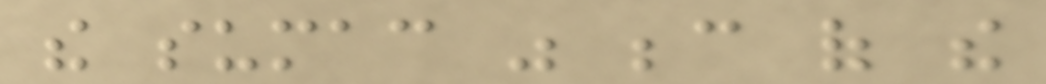the sumac was because of the
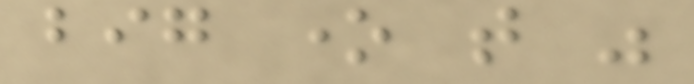big one that was
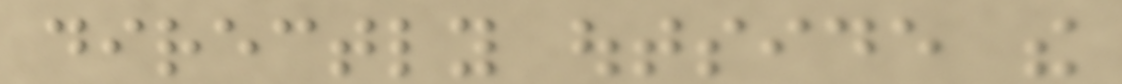directly outside the
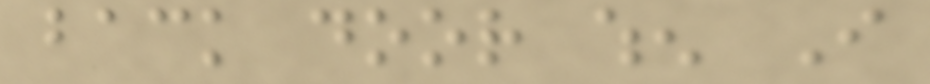back door when I
